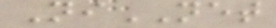NiNET
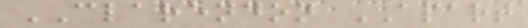CLARENDON APART
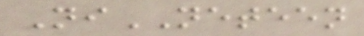NiNETEEN
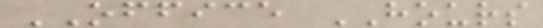OFFICE HOURS
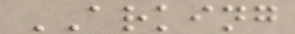ARKING
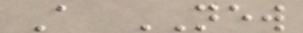A NEW
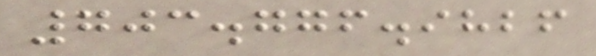703.776.9826
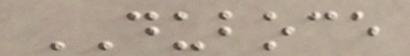DUBOCE
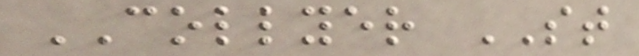COLLYER ST
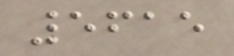5615
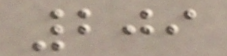209
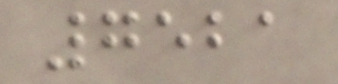7521
